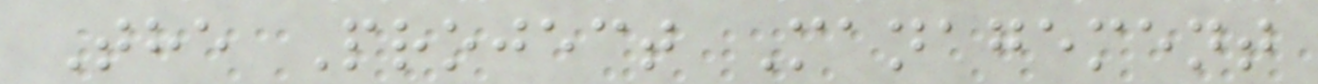The Project Management
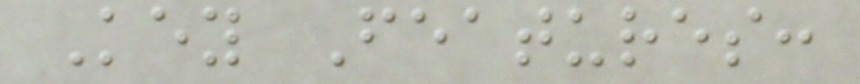Key Features:
